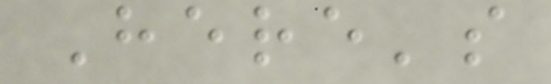Here's
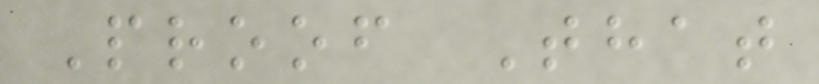Proof That
